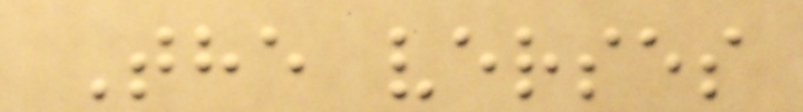The verses
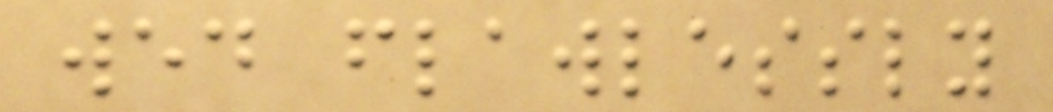wed flawlessly
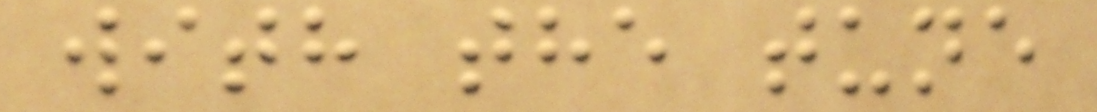with the tune
